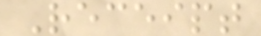Receipt
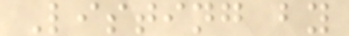Listing by
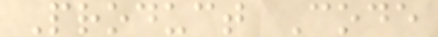Product Code
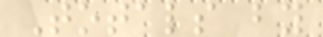Totals by
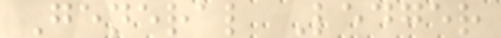General Ledger
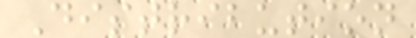Distribution
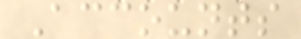Accounts
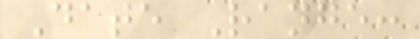Date Range:
